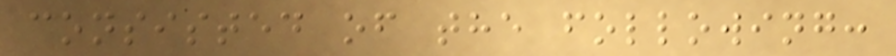consisted of the following:
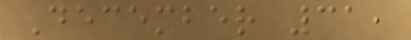December 31,
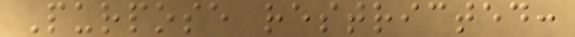Purpose restricted:
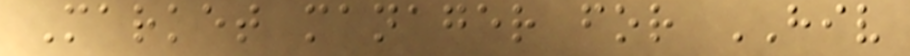Market manager for HIV
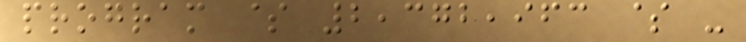program $ 2,372,963 $ -
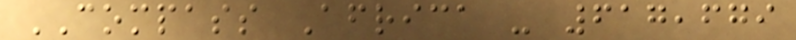COMPASS Africa - 617,679
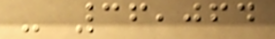- 36,064
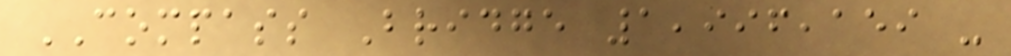COMPASS Bridge 1,996,159 -
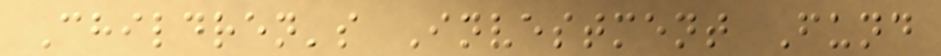Children's Investment Fund
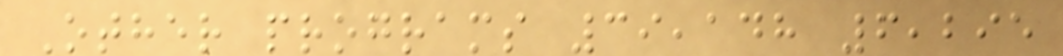Other programs 39,148 6,295
